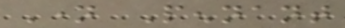Name Pennant
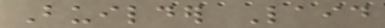Builder Laid
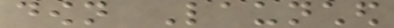down Launched
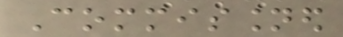Commissioned
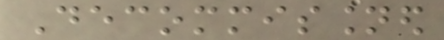Decommissioned
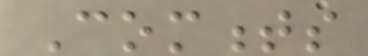Comments
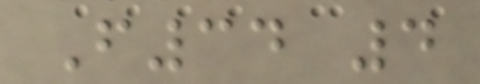F34 4
